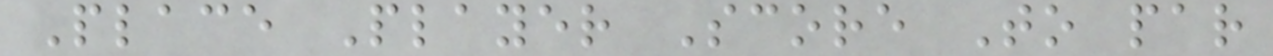Place Player Score To par
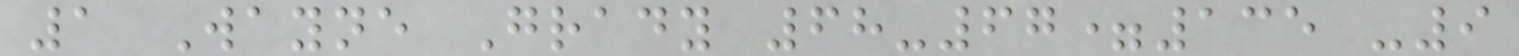1 Wayne Grady 68-67=135 -9
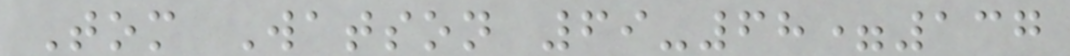Tom Watson 69-68=137
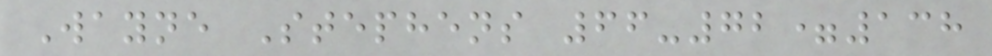Wayne Stephens 66-72=138
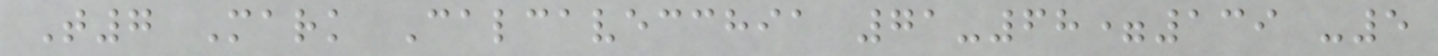T7 Mark Calcavecchia 71-68=139 -5
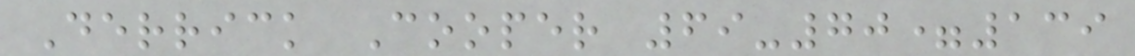Derrick Cooper 69-70=139
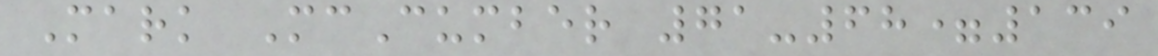Mark McCumber 71-68=139
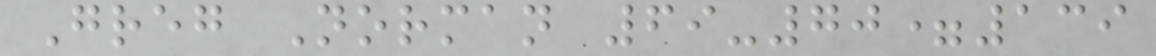Greg Norman 69-70=139
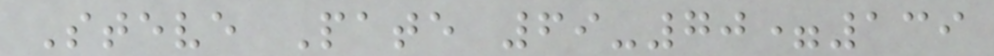Steve Pate 69-70=139
